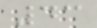43
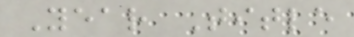Year Title
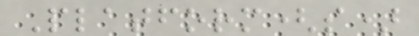Platform(s)
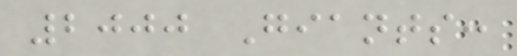2000 Giants:
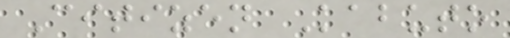Citizen Kabuto
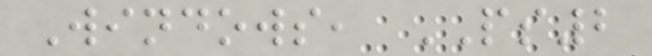Windows, PS2
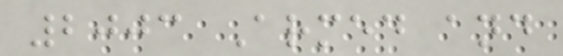2003 Armed and
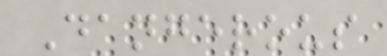Dangerous
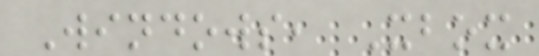Windows, Xbox
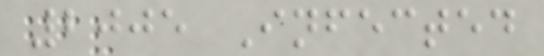2005 Infected
